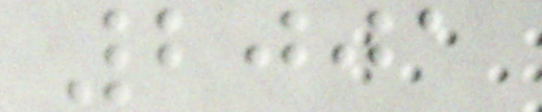2001
